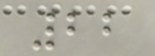22
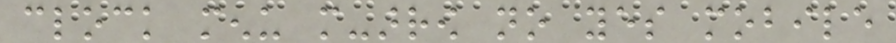clock menu more-arrow no yes mobile
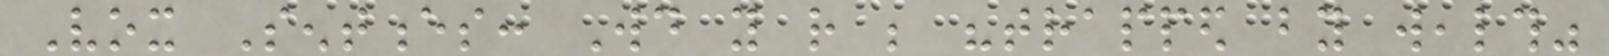Vox Sentences: Would you rather be "trapped by wealth"
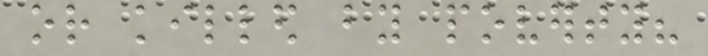or killed by poverty?
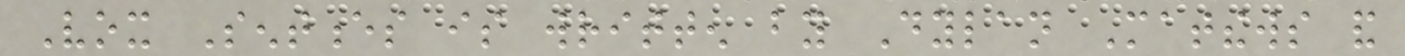Vox Sentences is written by Dylan Matthews and
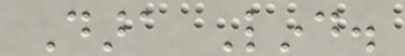Dara Lind.
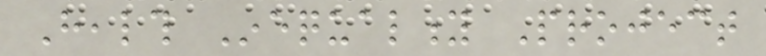Health Inequality Project
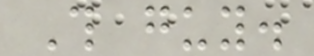This guy.
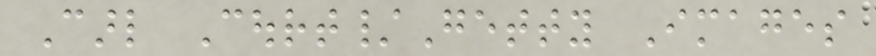Carl Court/Getty Images
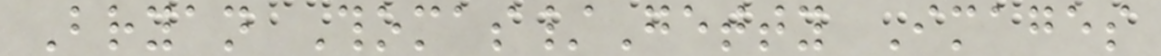Bryan Thomas/Getty Images
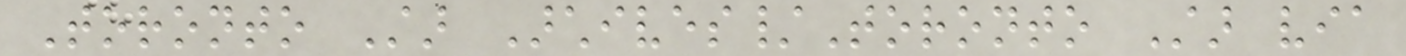Toronto Star Archives/Toronto Star via
